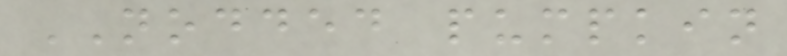NODDED pumpkin
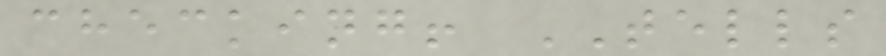checking! TELLS
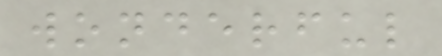wonderful
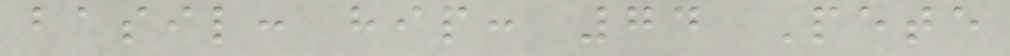basil: hip: 74 Pete
